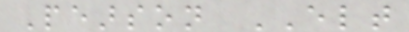Pearson ELT
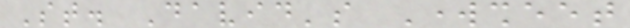St. David's Worksheet
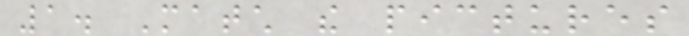1. Match the pictures
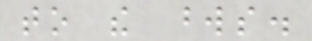to the words.
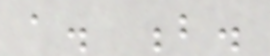a. b.
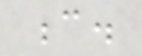c.
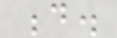d.
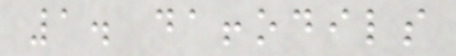1. daffodils
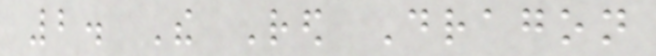2. The Red Dragon
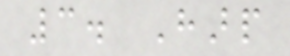3. Harp
